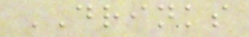DRINKS
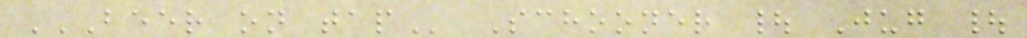BEER ON TAP Schooner | Jug |
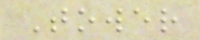Tower
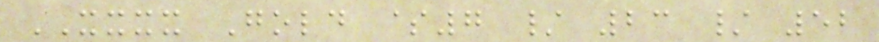XXXX Gold $7 / 23 / 52
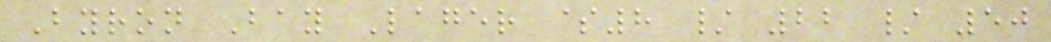Byron Bay Lager $8 / 22 / 50
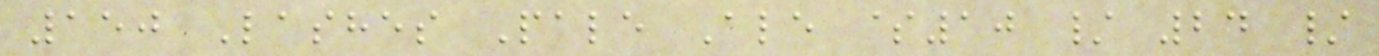150 Lashes Pale Ale $10 / 24 /
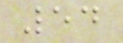54
